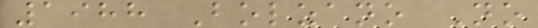1988 Bolzano No
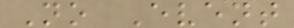No Event
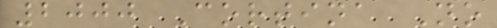2000 Cortina No
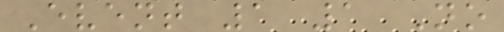Event 1 1 No
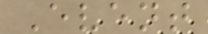Event
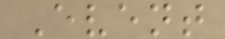Event
